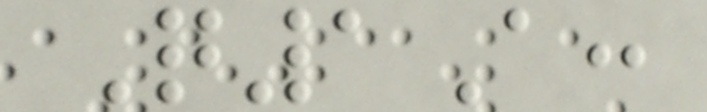Q1A:
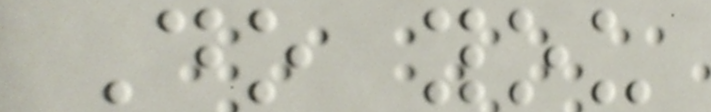Do you
